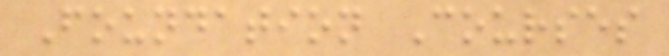Foundation Courses
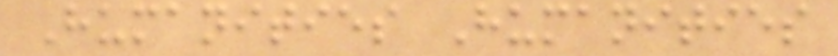Humanities Humanities
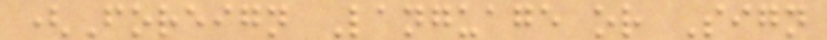(Foreign Language or Sign
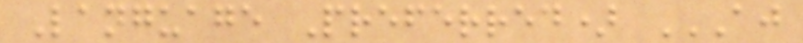Language Preferred) AJ
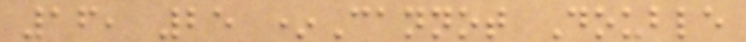16, 25 *Cannot Double
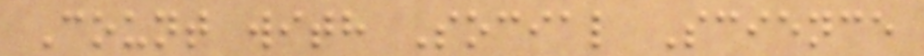Count with Social Science
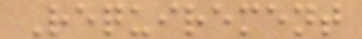Requirement
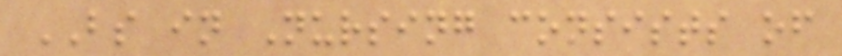BS in Nursing consists of
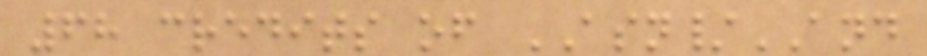68 credits of ASN/AND
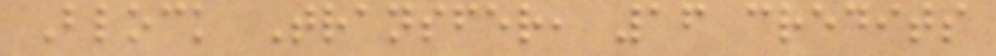Block Transfer, 16 credits
